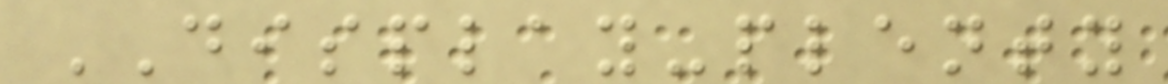DISPLAY-plenty
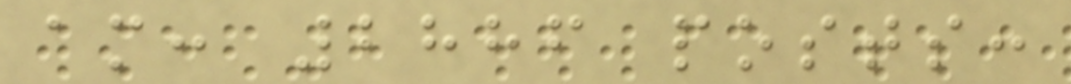am: 2886 posts:
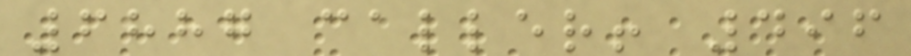6887 caller! 496
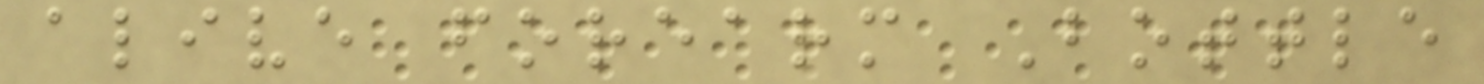alive forearm Bottle
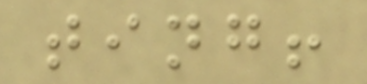ting!
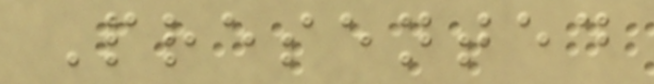Presented
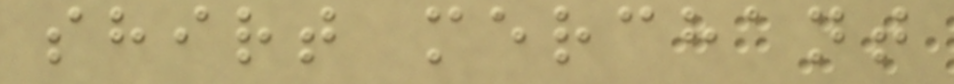shirt merchant
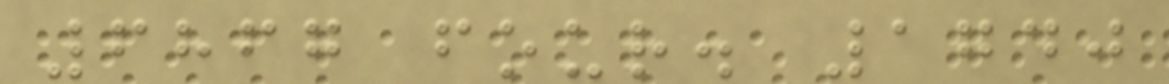6867 four. 1740
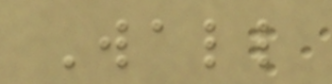Wall
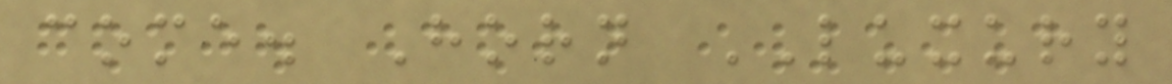come. Horn LUXURY
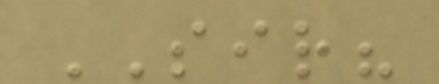SIR?
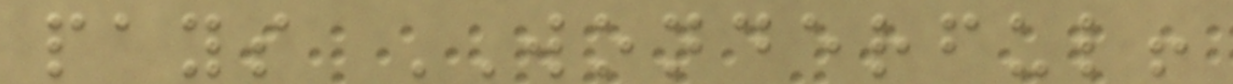pays WONDERFUL!
